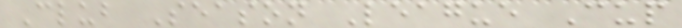Club Season League Cup
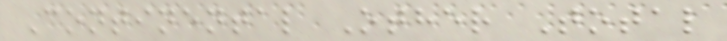Continental Other Total
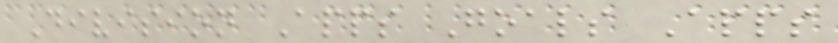Division Apps Goals Apps
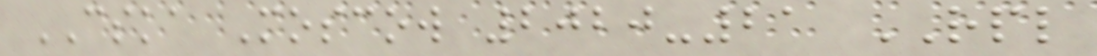CSKA Moscow 2020-21 RPL
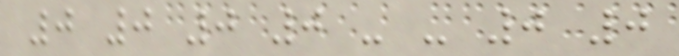0 0 0 0 - - 0 0
